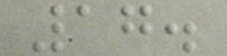17.
